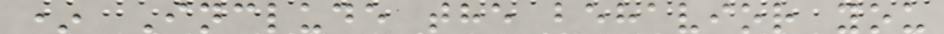* Include the behavior you
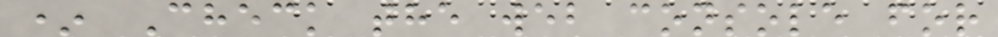* Check the web console for
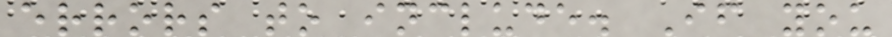errors to include. If you
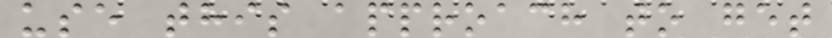use this approach to get
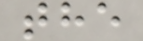the
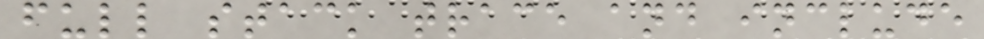full stack trace and include
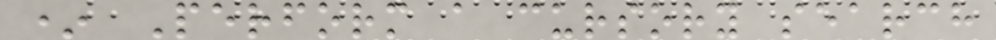* Perform a cursory search
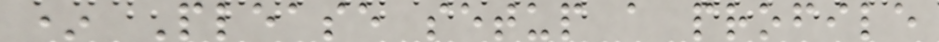* Please setup a profile
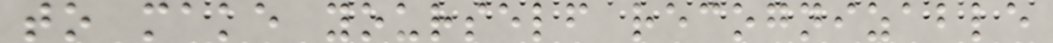to make yourself recognizable
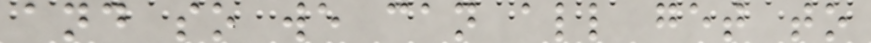and so we can all get to
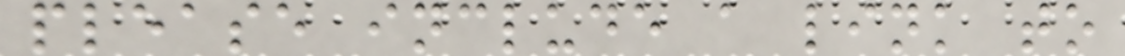please include a link to
